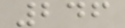246
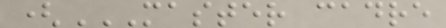(MASTER CADRE
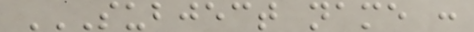SUBJECT NAME :
